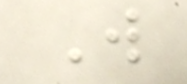W
